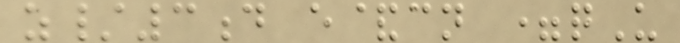z/3d e&cn =qU
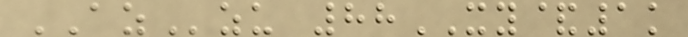AZzu 88XY&1k
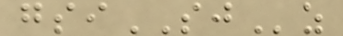gsiSJz
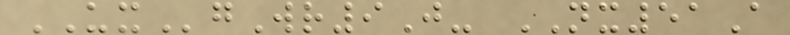UXgWr9J- NX51A
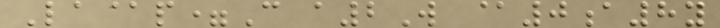La@p=C a2W @0a8y
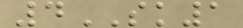4SK1
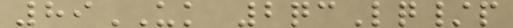89UK 2qcLq/p
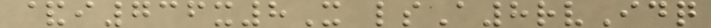&i736x8X lsA8rvIdq
